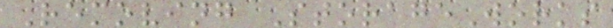Removing StorageWorks
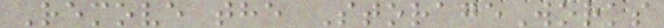Remove the StorageWorks
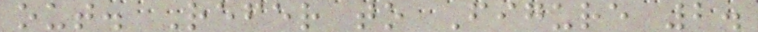out. Refer to Figure 2.
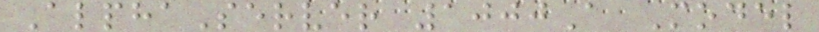AlphaServer 1000A Model
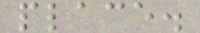place.
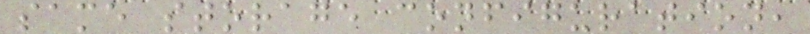same storage configuration,
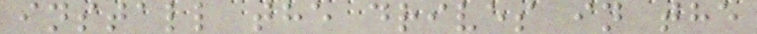install the drives in the
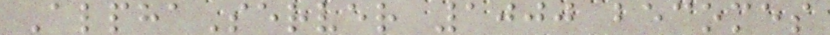AlphaServer 1000 becomes
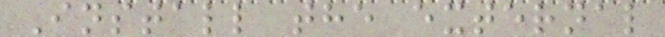Install the external
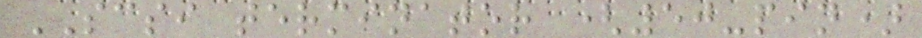SCSI terminator (50-pin)
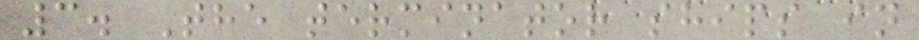3. The terminator ships in
